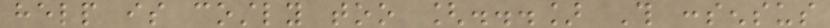help is costly too [...] This consensus
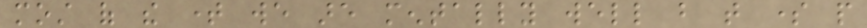most of the time we are mentally well but that some people
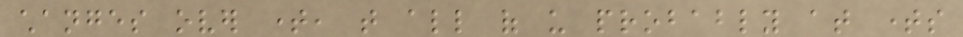changes over time, that all of us probably at times
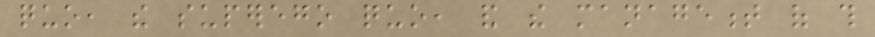quo, the superego quo, and the management of this
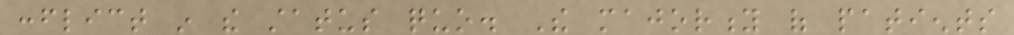conflict in the status quo. The majority of patients
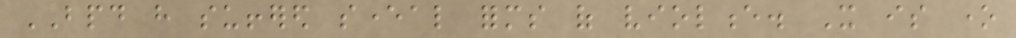BPD have suffered several forms of violence. It is one
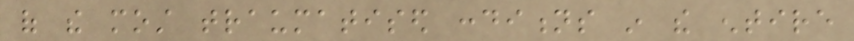of the most traumatised conditions in the entire
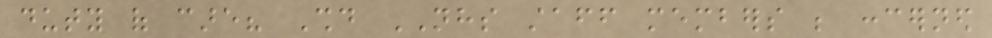duty of care? Should NHS staff members be concerned
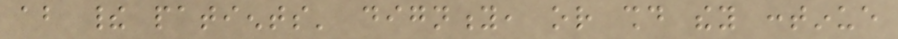about their patients' dignity, or should they continue
